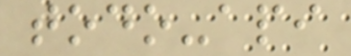todo-api
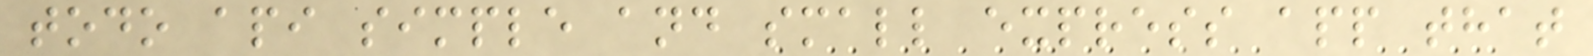todo api simple and small express app that
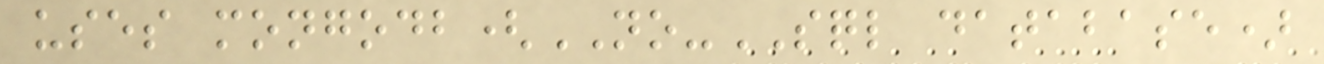uses mongodb(NO-SQL database)
